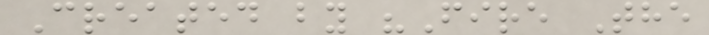Created by "Fire The
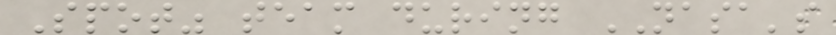Spot" team during NASA's
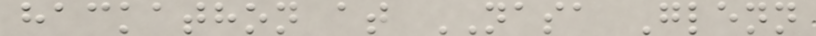hackathon at NASA Glenn
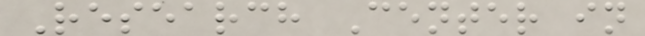Research Center in
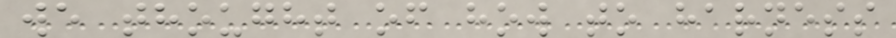we thought of how to harness
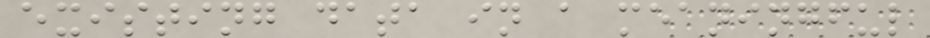existing data in a meaningful
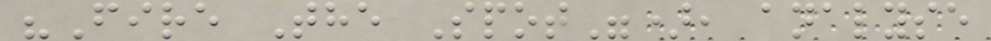"Fire The Spot"), analyse
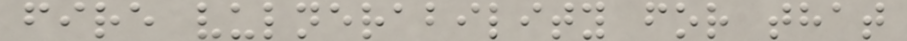fire vulnerability for that
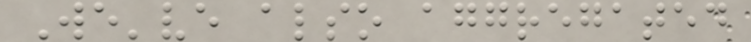We've also aggregated
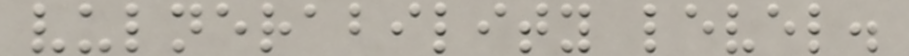vulnerability level.
